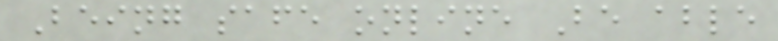Being safe online Be able
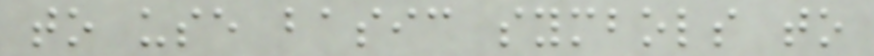to use basic symbols to
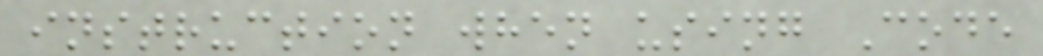instruction when using Code
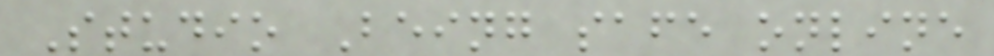Studio Being safe online
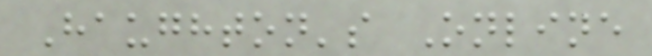Haughton's Online
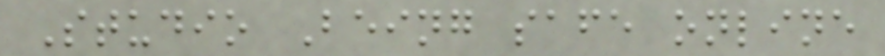Studio Being safe online
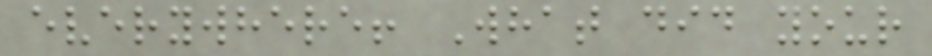everywhere! What did your
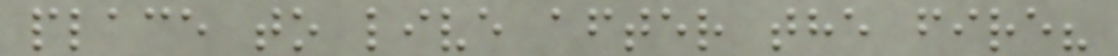place to live after the fire?
